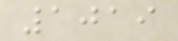1019
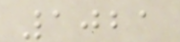1021
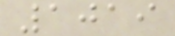1019
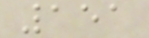151
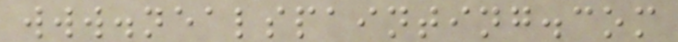www.nealspainting.com
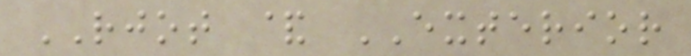RJOT & EXTERIOR
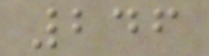246
